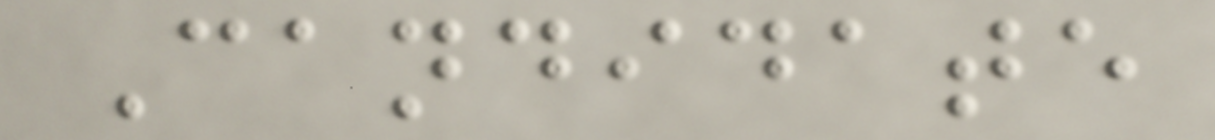Candidate
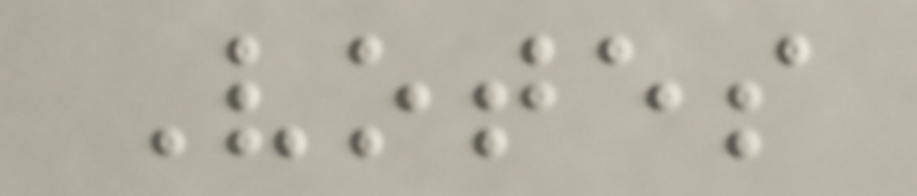Votes
